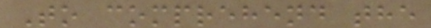To comprehend the
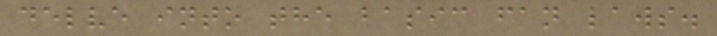delve into the basic fan laws.
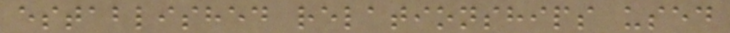established relationships used
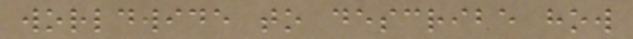worldwide to describe how
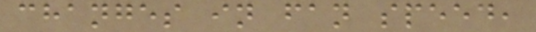changes in fan speed,
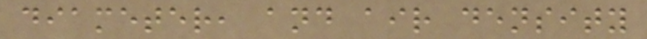diameter, and air density
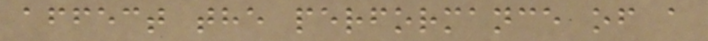affect the performance of a
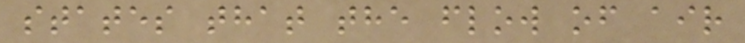states that the flow of air
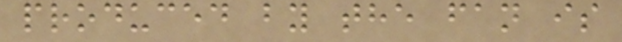produced by the fan is
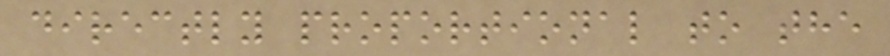directly proportional to the
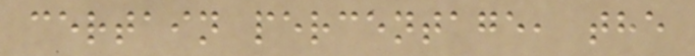certain percentage, the
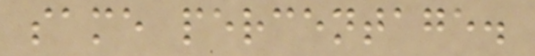same percentage.
